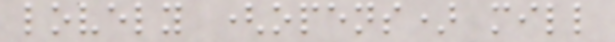lovely (opens) mill
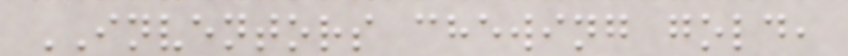INVENTORS chewing gold,
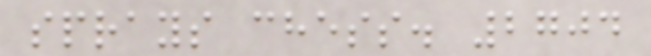sprays chess. 2704
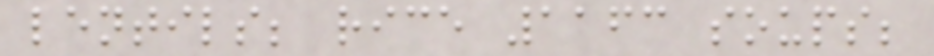lentils; rice 1163 soups;
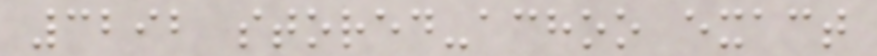3292 stored-achoo exact
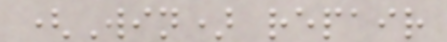(Win) repair
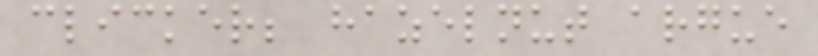clicker; hazelnut argue
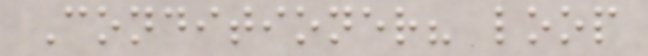Conditioner? loop
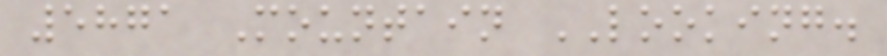5871 Mountain LOOKING.
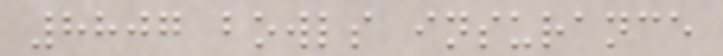8807 bowls insurance
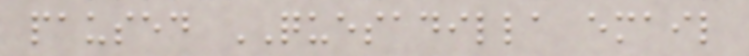paused QUESADILLA email
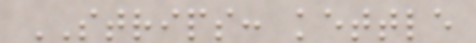STRIPS: kettle
